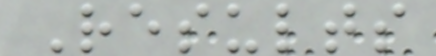Results
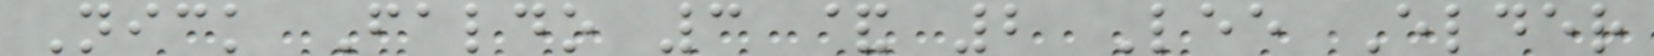Nick Faldo 3 & 2 Lee Elder
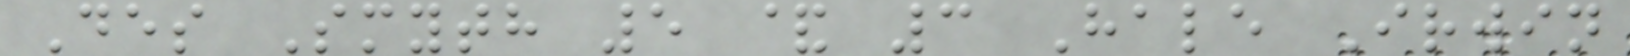Des Smyth 5 & 3 Hale Irwin
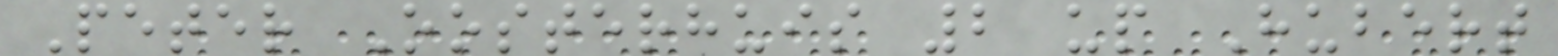Peter Oosterhuis 2 up Hubert
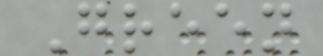Green
